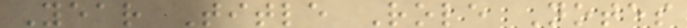Year Title Role Notes
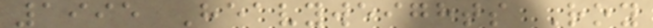1995 Heavyweights Roy
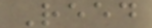Reed
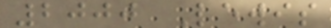2000 Lewis
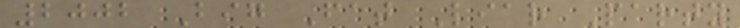2002 Big Fat Liar Party
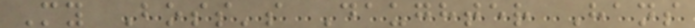My Boss's Daughter Hans
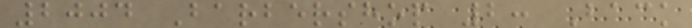2004 Barbershop 2: Back
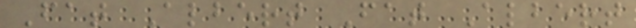Fat Albert Fat Albert
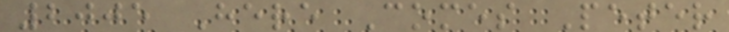2005 Here Comes Peter
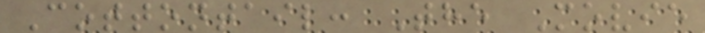Cottontail: The Movie
